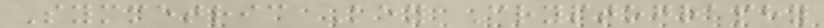Symmetric Key Cryptography
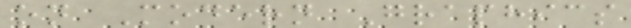on Modern Graphics
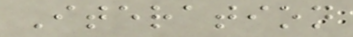Iteration
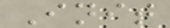Init
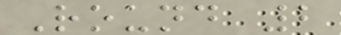Round 2
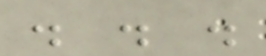. . .
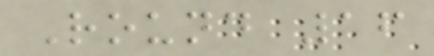Round 16
